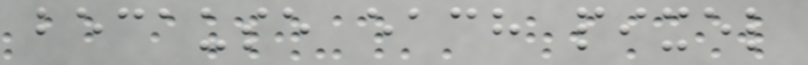because each pixel
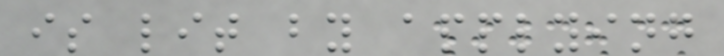is lit by applying
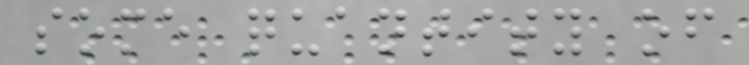some quantity of
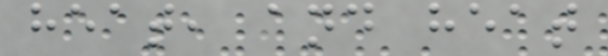heat, and heat
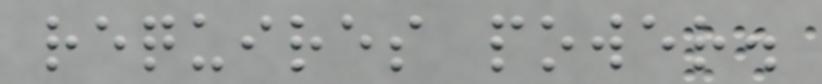requires power.
